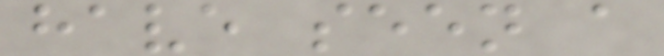have seen a
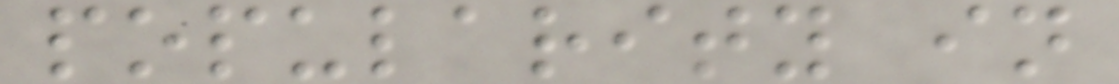popularity in
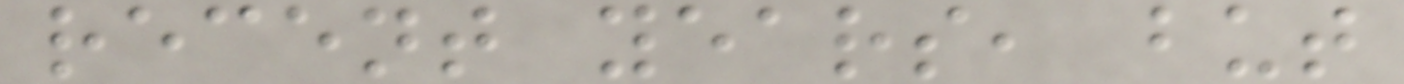recent years, but
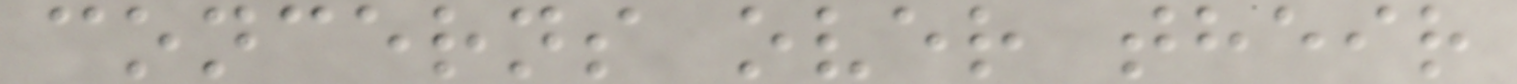concerns over their
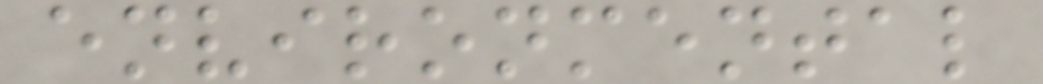environmental
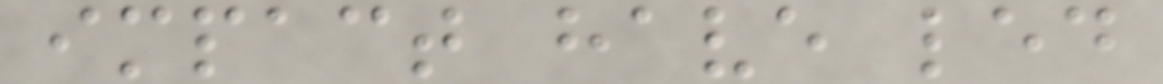impact have led
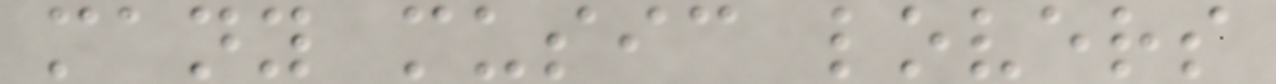many music lovers
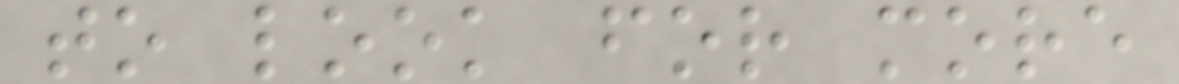to look for more
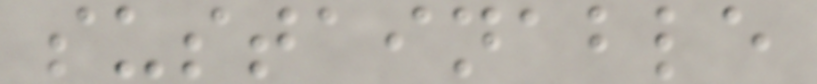sustainable
